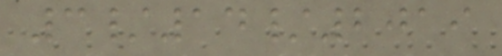3/14/2019
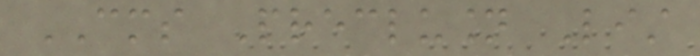CMS Preclusion List
